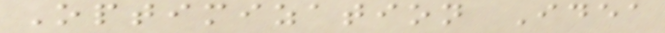Optimization Idea
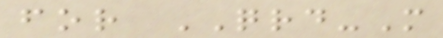for QRD-M
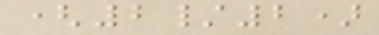(2/2)
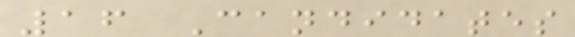16 Candidates
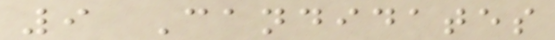9 Candidates
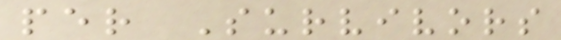per Survivors
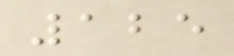125
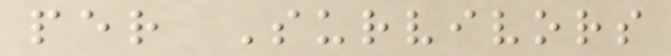per Survivors
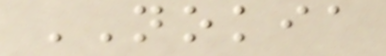NOKIA
